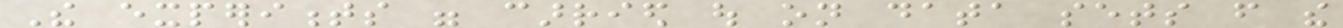The experiments were carried out on data sets from the
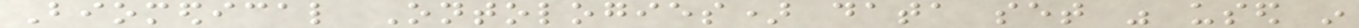Biomedical Ontologies) data set was used in
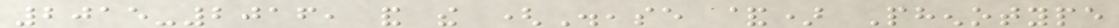2015-2016, and the (Disease &) Phenotype
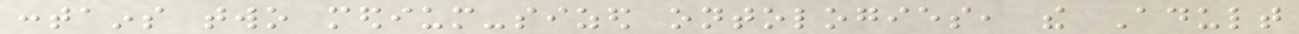contains two medium-sized ontologies, the Adult
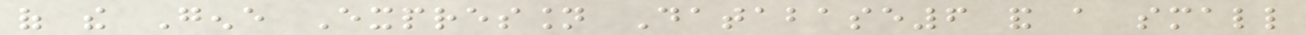of the Gene Expression Database6 and a small
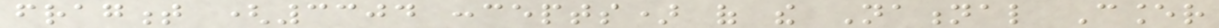fragment (3304 concepts) of the National Cancer
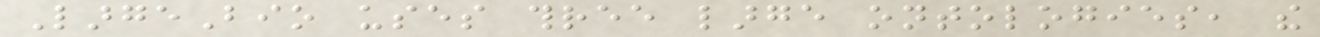LargeBio uses three large ontologies, the
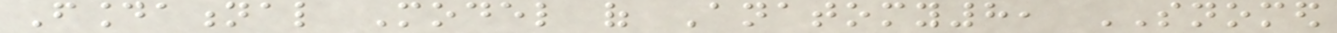Foundational Model of Anatomy8, SNOMED
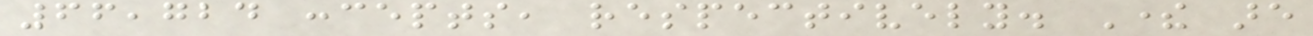66,724 concepts, respectively. There are
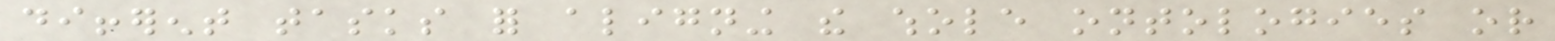different tasks for aligning the whole ontologies or
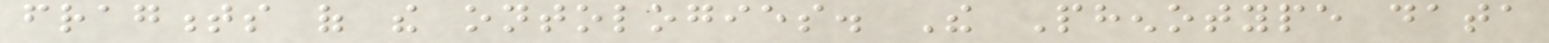fragments of the ontologies. The Phenotype data
